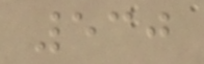530
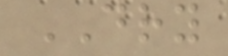DRY
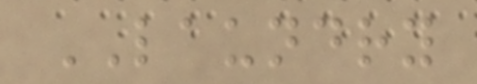LAUNDRY
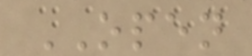OPEN
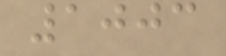1003
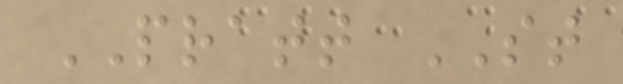PRATT ST
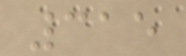315
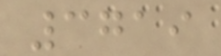3719
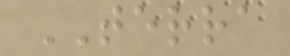TERRA
